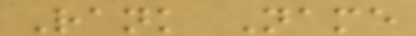Rank Name
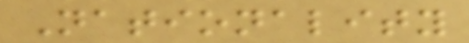Nationality
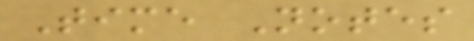Time Notes
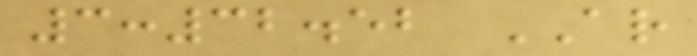3:32.52 AR
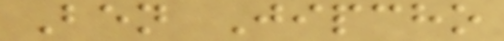Ben Jipcho
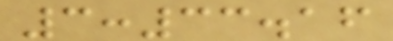3:33.16
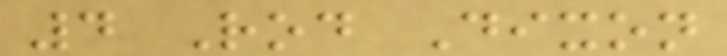4 Rod Dixon
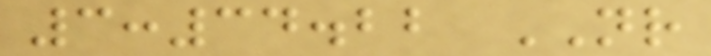3:34.22 NR
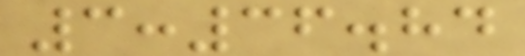3:36.84
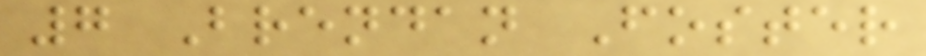7 Brendan Foster
